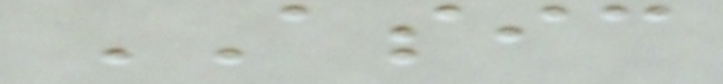ASIC
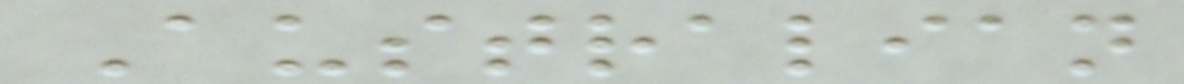Australian
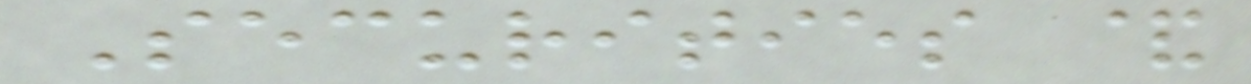Securities &
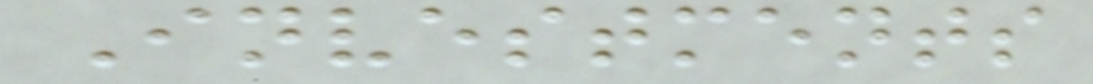Investments
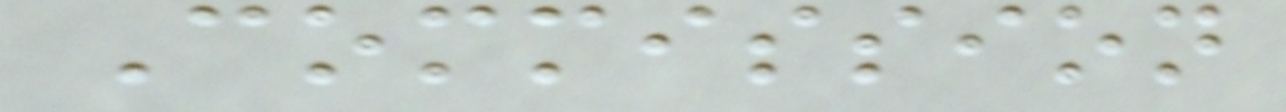Commission
